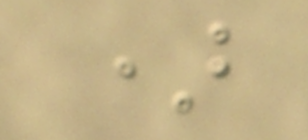)
